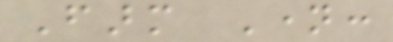Farm Name:
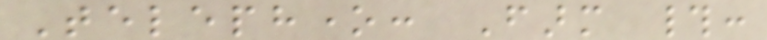Telephone: Farm #:
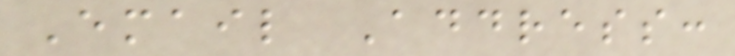Email Address:
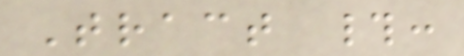Tract #:
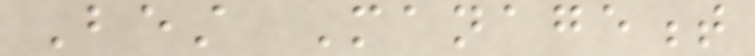Best Management
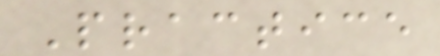Practice
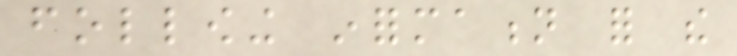following information for the
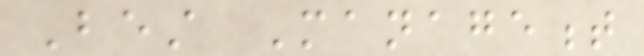Best Management
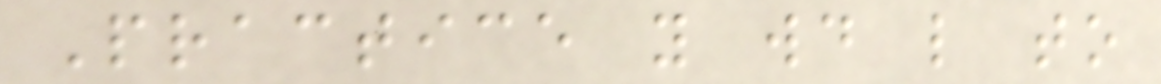Practice you would like to
